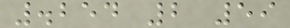.254 2 59
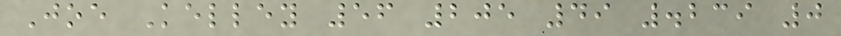Joe Kelley 56 205 49 .239 0
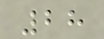28
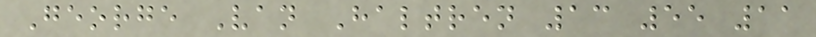George Van Haltren 13 55 11
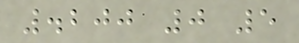.200 0 5
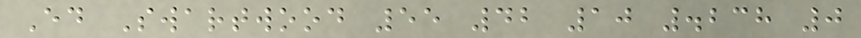Ed Swartwood 55 42 10 .238 0
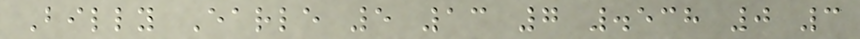Billy Earle 5 13 7 .538 0 3
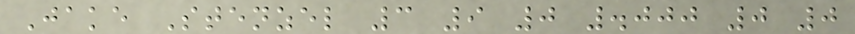Jake Stenzel 3 9 0 .000 0 0
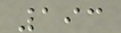193
